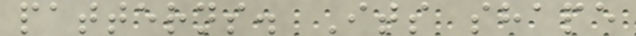patterns. Its shape
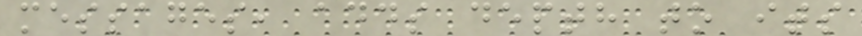messages, adds depth to its
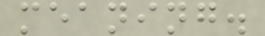meaning.
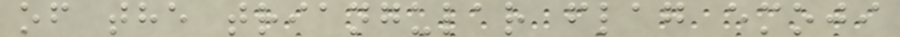of the triangular flag emoji
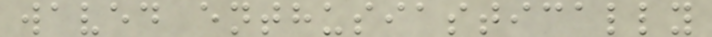waved enthusiastically
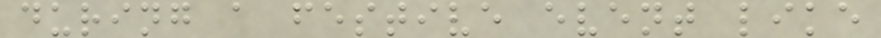during a festive event like
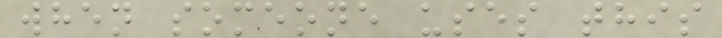when someone uses this
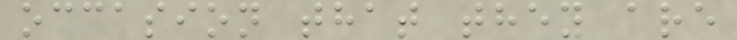occasion that they are
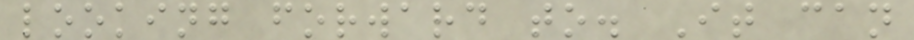looking forward to. It can
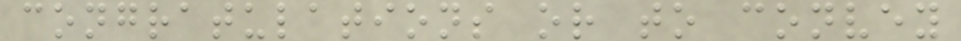congratulations or to convey
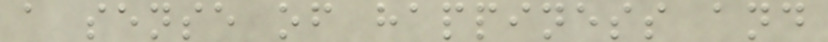a sense of happiness and
